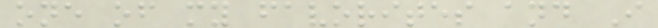one of my favorites and I
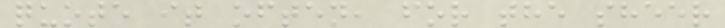quote it often, for the sheer
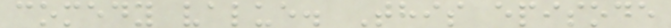comedy value. This episode
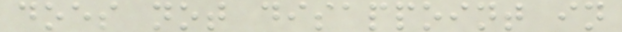does not disappoint in
